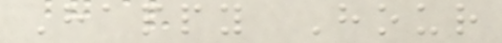Happy Hour
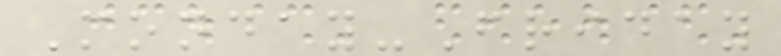Monday-Friday
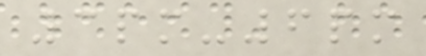3pm-6pm
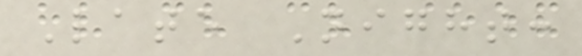Late Night:
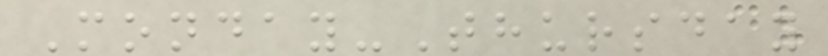Monday-Thursday
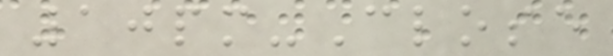10pm-Close
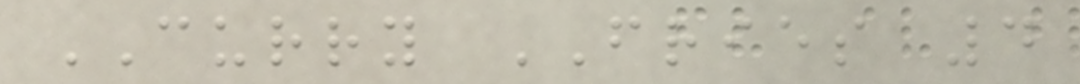CURRY FRIES 4
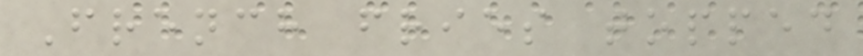French fries topped
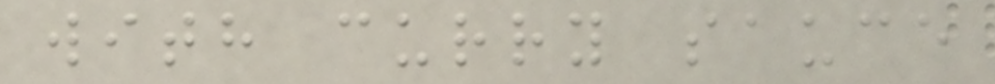with curry sauce
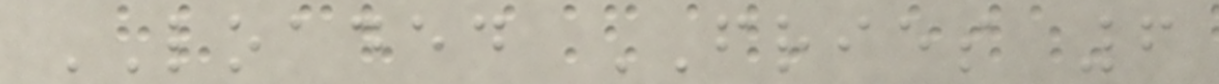LOADED FRIES 6
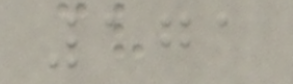171
